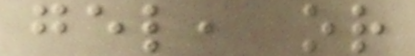gel, or
